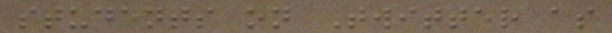students on Twitter as
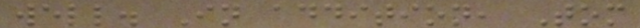well. In addition, Tom
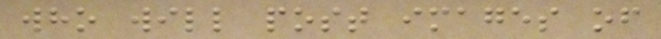who will post images of
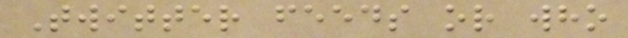Twitter feeds or who
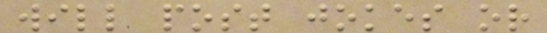will post jokes or
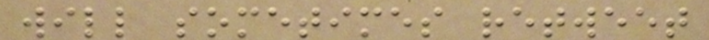will sometimes retweet
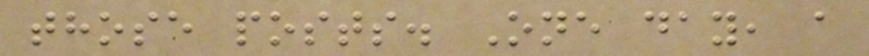those posts. One day, a
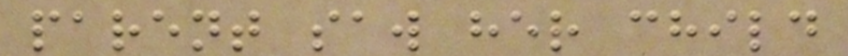parent saw her child
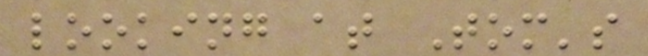looking at Tom's
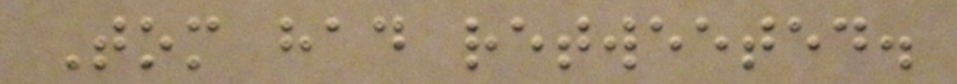Tom had retweeted.
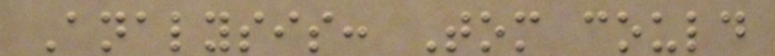Analysis: Tom could
